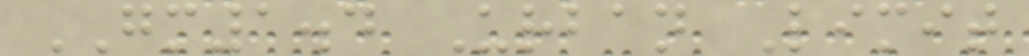GM1.4 Urban Limit
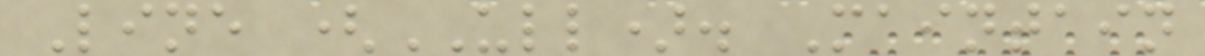Line (ULL). Maintain
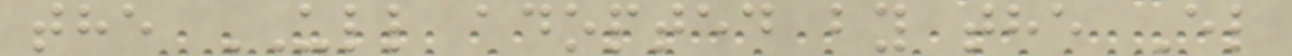the ULL adopted by the El
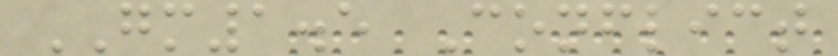GM1.5 Conflict
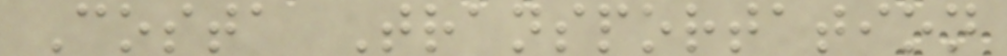Costa Transportation
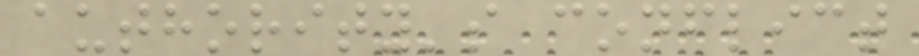authority's conflict
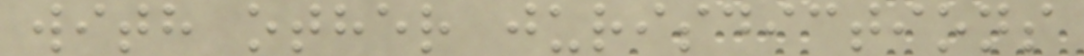with other jurisdictions
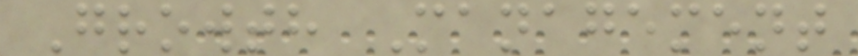Growth Management
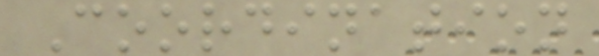Coordination
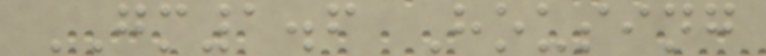GM1.6 Housing
